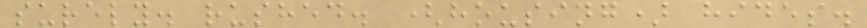surely. rushed. (housing) hides.
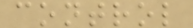control
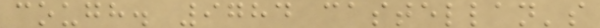cough. 9784 castellan's
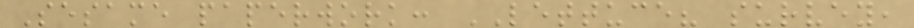Sesame paperwork: LETTUCE? survey,
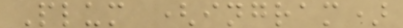Plum (ingram)
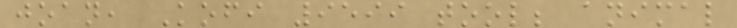joan, Kofi 9599 tool; animal
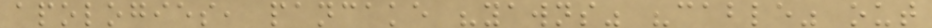apologies, pancake "yawns" "cable" out
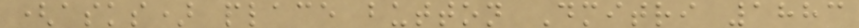(asks) place button Dmitri 1883
